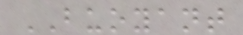BUOYANT
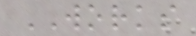WORKS
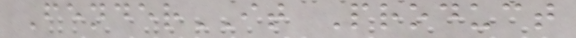FenderIT Product
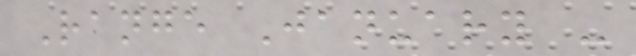Range January -
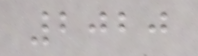2020
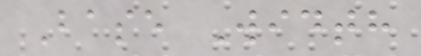Base Width
